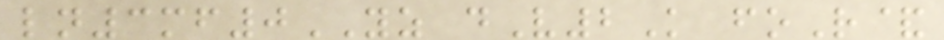ln3mf0YZ dV2K foR&
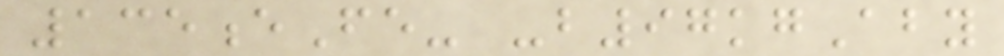135eFe- -b97kgAby
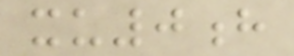xu0h
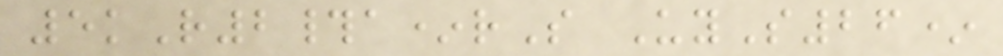5kR2#a*rS UyS26*
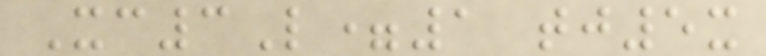Xc3L=1 tj5x
